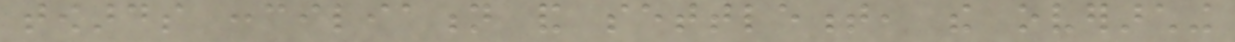towards conciliation and settlement, the overarching
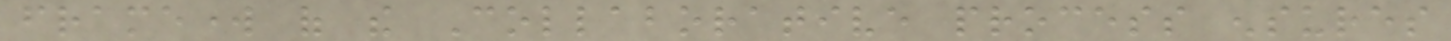framework of the Collaborative process ensures
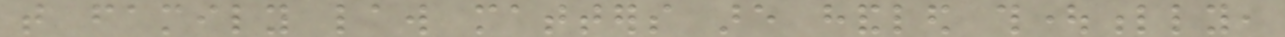that family law matters are handled thoughtfully,
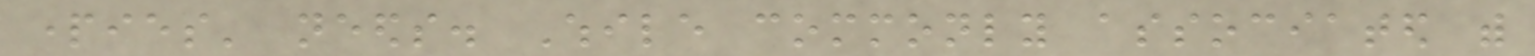parties' needs. While commonly associated with
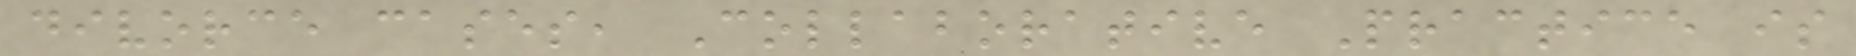divorce cases, Collaborative Practice is
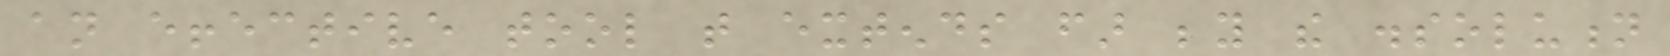an effective tool that extends far beyond the dissolution
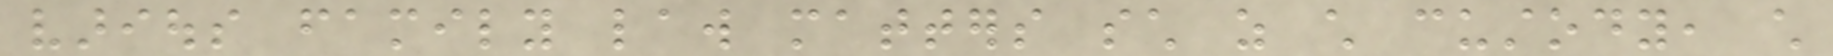various family law matters such as child custody, child
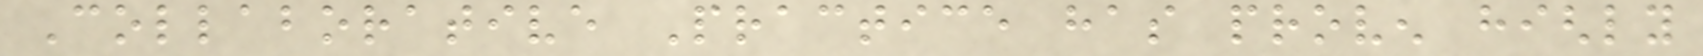Collaborative Practice has proven highly
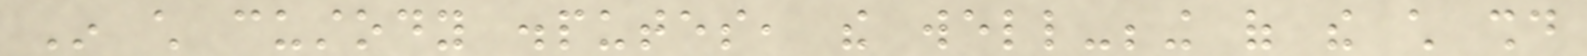In child custody disputes, the well-being of the child should
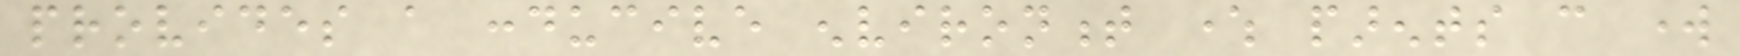provides a conducive environment where parents can work
